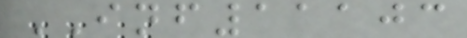INF11103
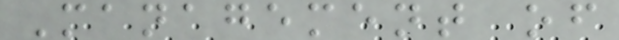Management of
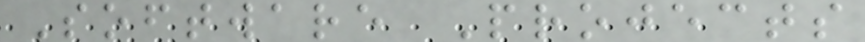Software Projects
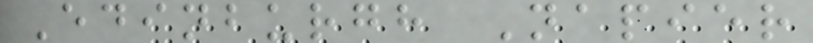Edinburgh Napier
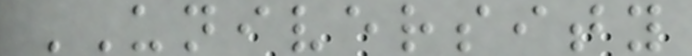UNIVERSITY
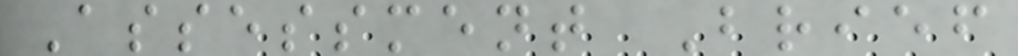Assessment Brief
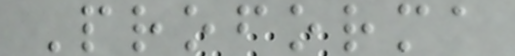Proforma
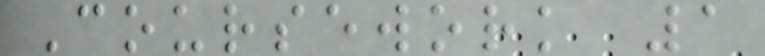Coursework 1
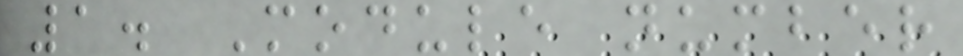1. Module number
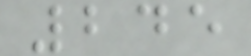245
